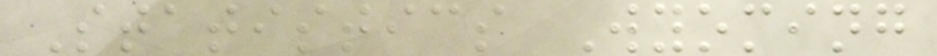Statistics Wyoming
